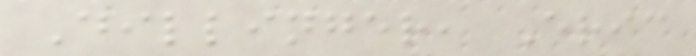Dillinger, Eric
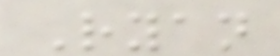Ryan
